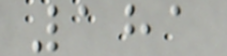181
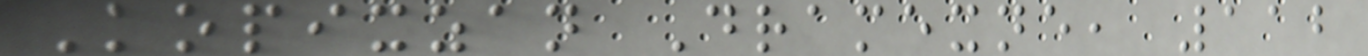Kopixzan Dramexne, 112
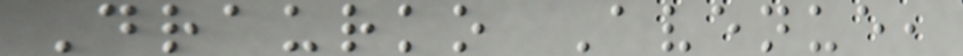Draurko Avenue,
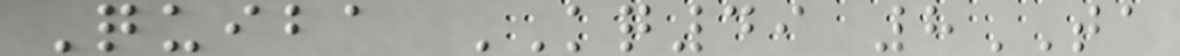Quiba KQ49 8TA
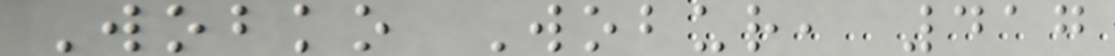Wobko Wobur, 417
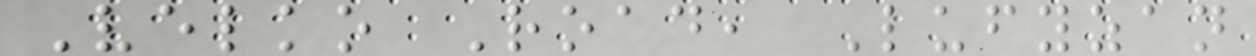Velko Road, Lufyzan
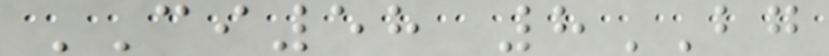CI58 8BG
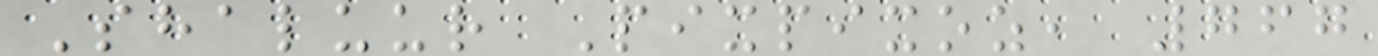Shaluur Pixpixoz, 767
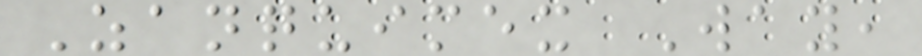Zanquimex Way,
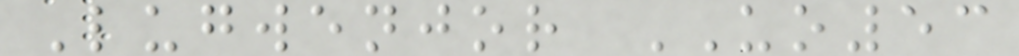Lugwenjor UO53
